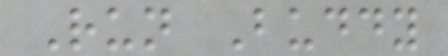Run Buddy
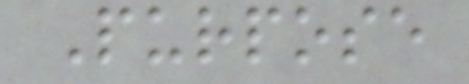Purpose
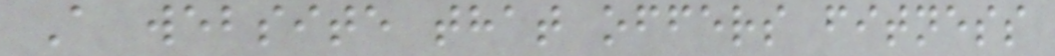A website that offers fitness
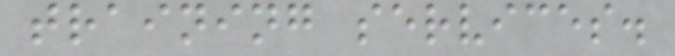training services.
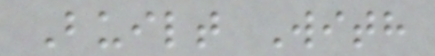Built With
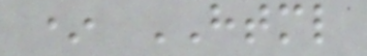* HTML
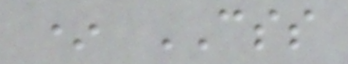* CSS
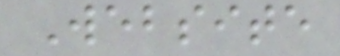Website
